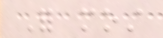For most
